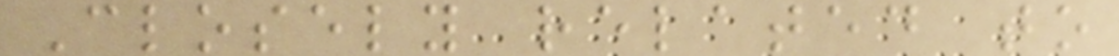Closely related to
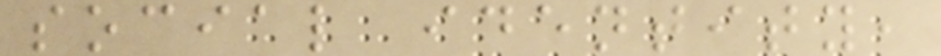social identity,
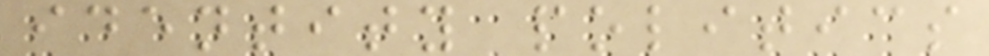identity politics
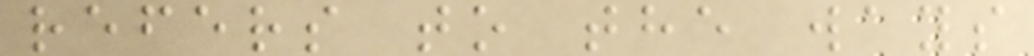refers to the ways
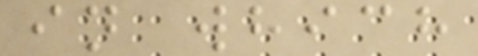in which
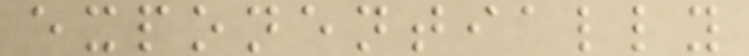exponentially
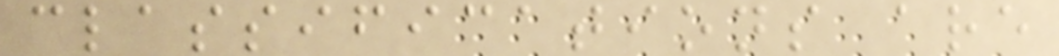classifications are
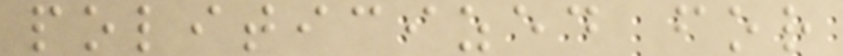politicized for
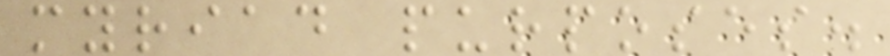myriad purposes.
